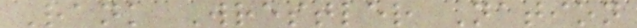Rank Wrestler Nation
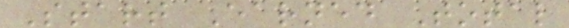Start Earned Total
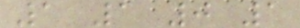1 1 0 1
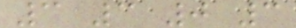3 3 0 3
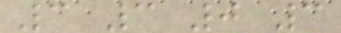3 3 0 3
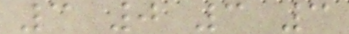3 0 3 3
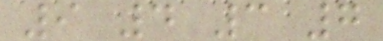9 4 3 7
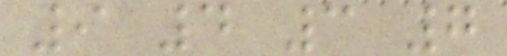9 4 3 7
